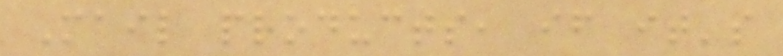Mail products, if it's
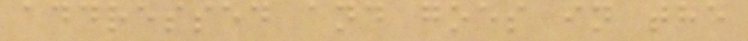addressed and goes in the
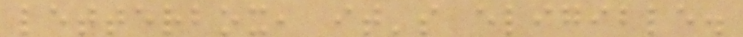letterbox, it's eligible.
